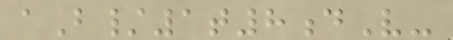aB/1t8dV-
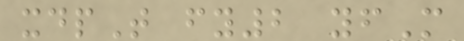xdpT fy2 yfM
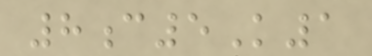8c5K1
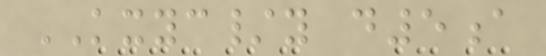KXYC/y d5a
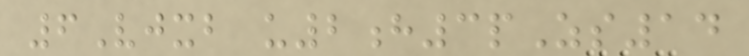6Vjxb u2h3pZs14
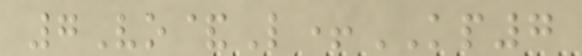7Vo&L+KP7
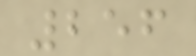256
